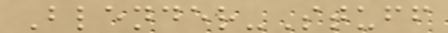Blender-Stuff
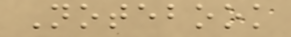Notebook
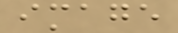image
